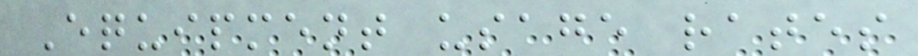Equipment usage rates
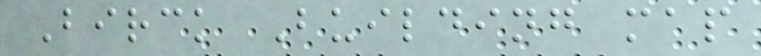Birck Building map
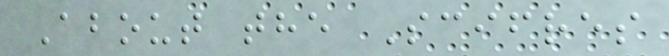About the Scifres
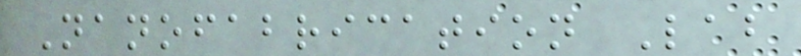Nanofabrication Lab
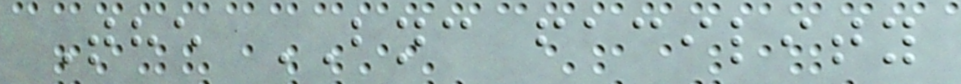The BNC facility
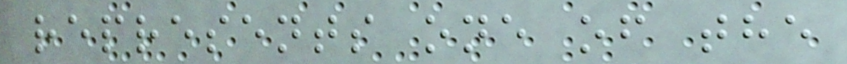represents one of the
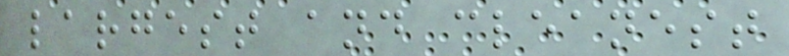largest and cleanest
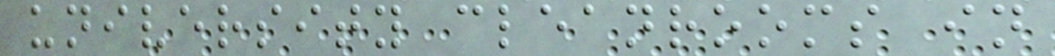university cleanrooms in
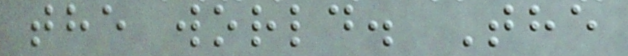the world. The
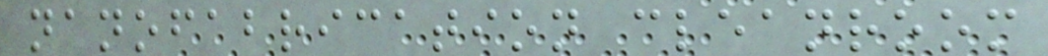nanofabrication cleanroom
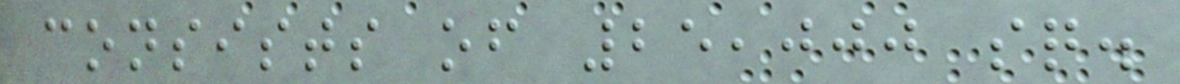consists of 25,000 sq.
